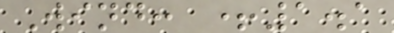Wind: +1.1
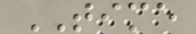TIME
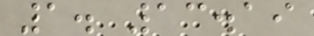1. 13.19
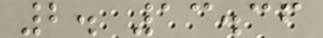2. 13.36
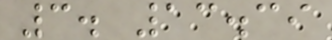3. 13.39
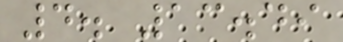4. 13.49
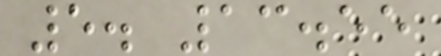5. 13.55
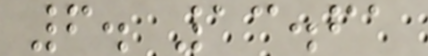6. 13.61
